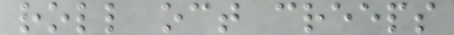roll oct creeps
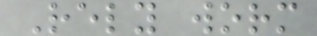Rely worm
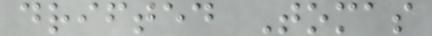drifted Tomas
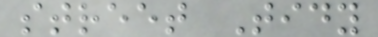street Tidy
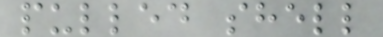pulled shell
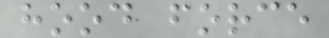hood force
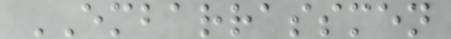EMBARRASSMEN
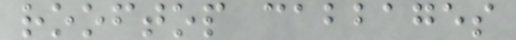rooftop cabbages
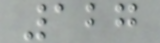127
